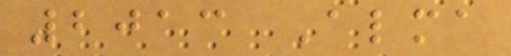2013 Alma
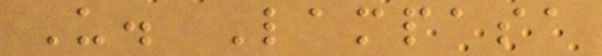U. Lampasa
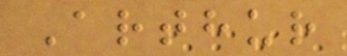Arthur
